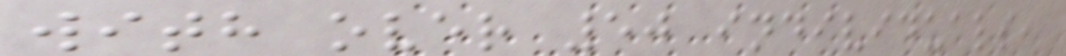with over 50 individuals,
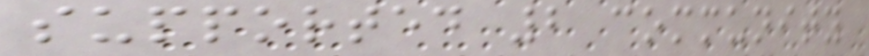supported 2 community
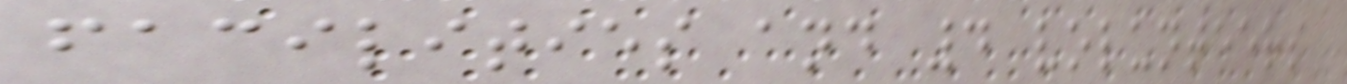facilities and 4 volunteers
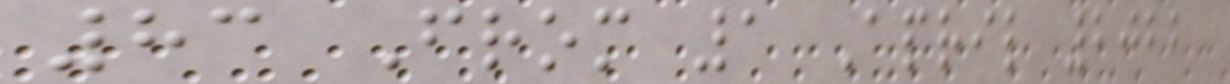83 From 1 April 2022
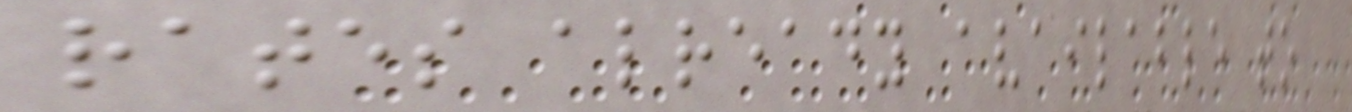rates already available to
